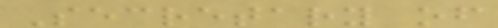Secretary of
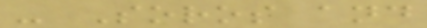- Soros and
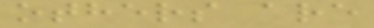others are
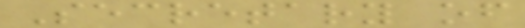Secretary of
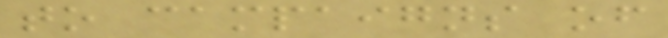to campaigns of
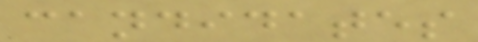candidates
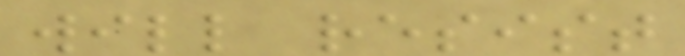will resist
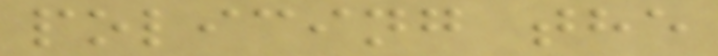policing the
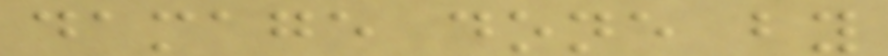damage done by
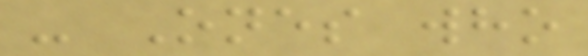- Ones who
